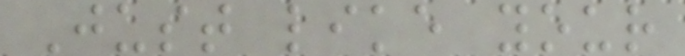Just like your
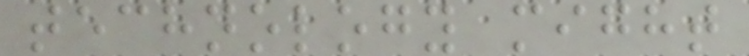technology might
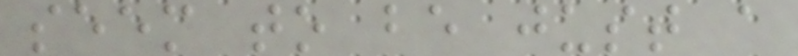seem to be just a
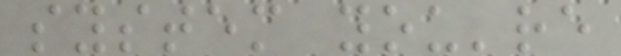system you're
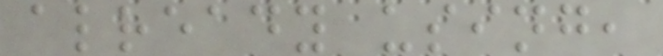already using,
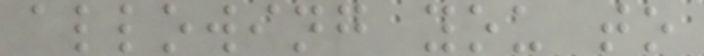allowing you to
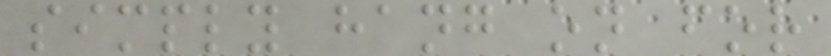simply hang on for
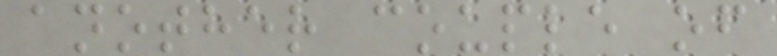another couple of
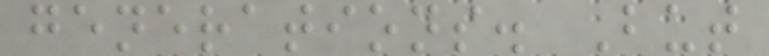generations. But
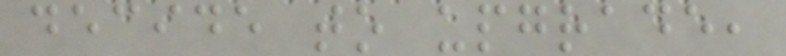decide to upgrade,
